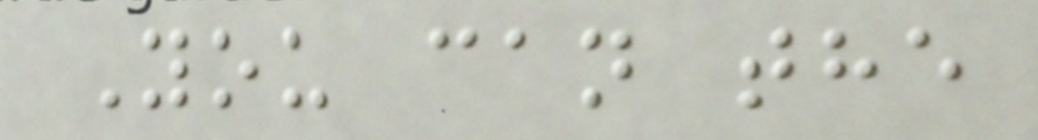You can the
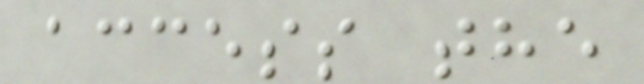access the
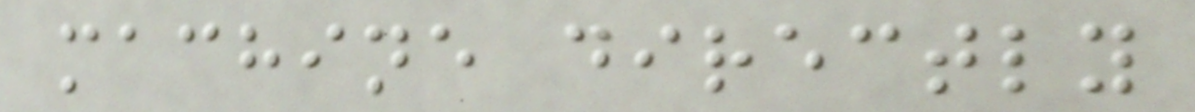machine directly
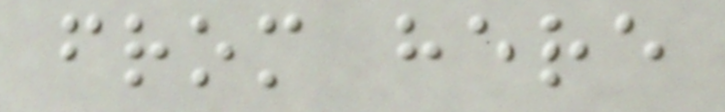from here
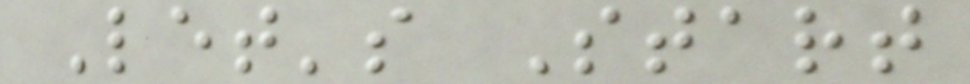Let's Start
